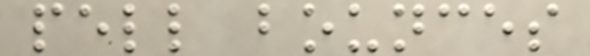pell bounces
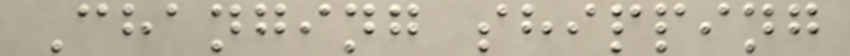Changing shipping
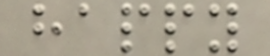happy
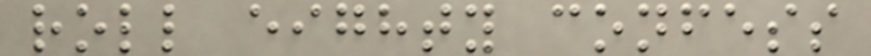roll eighty confess
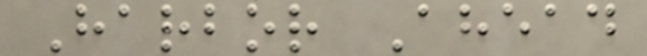Harbor Ahead
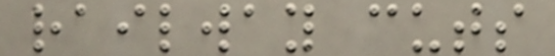railway cuts
